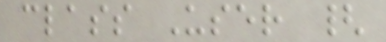class User {
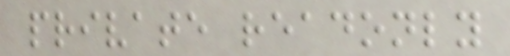private readonly
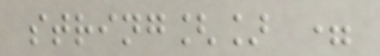string[] =
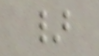}
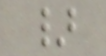}
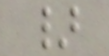}
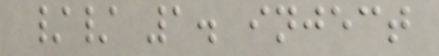// 1. inject
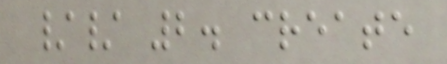// 2. create
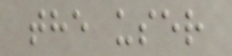the user
